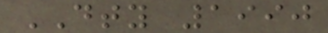DTY 1990
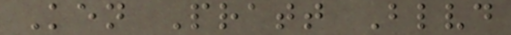Ken Pratt Blvd
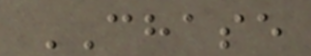CHASE
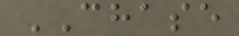CHASE
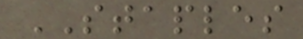STAPLES
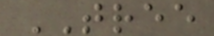TREE
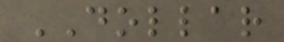DOLLAR
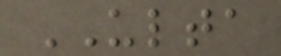ULTA
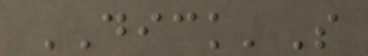DICK'S
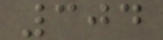304
